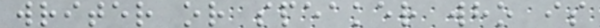writer or speaker who is
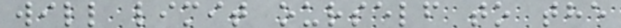will limit ourself to the
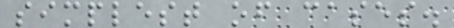simplest of cases.
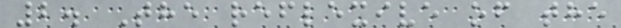2. The reflexive of the
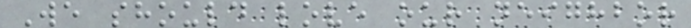We should love our neighbor
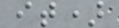it)
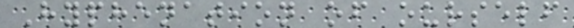Hyphenation of ourself
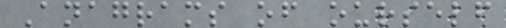Anagrams of ourself
